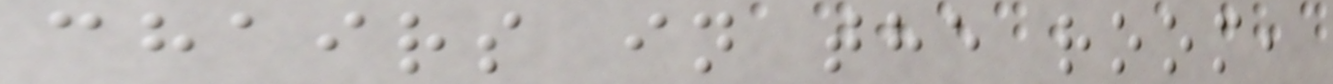chairs in the room,
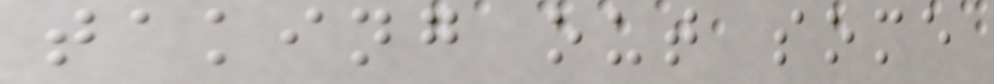taking out some
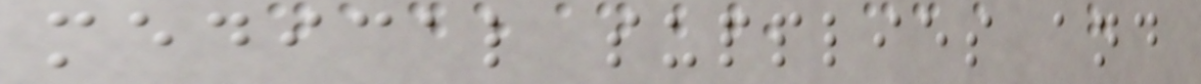medical supplies and
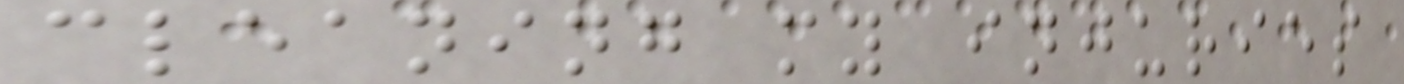cleaning my injuries
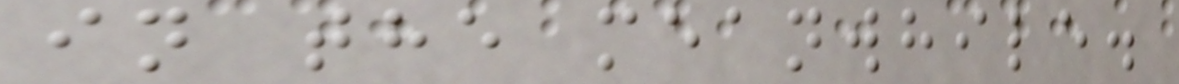in the meanwhile.
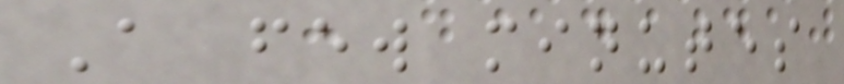A few minutes
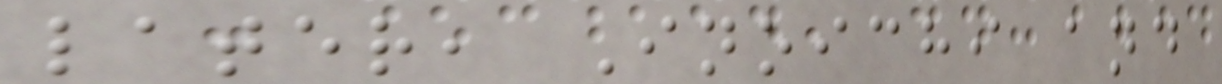later, Inoichi and
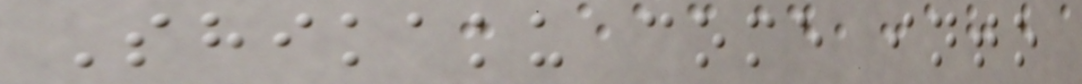Shikaku come into
